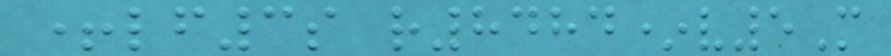+lf3s r8484*v5M
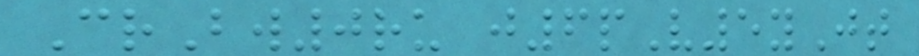CrBw0ru j6pV5yJt
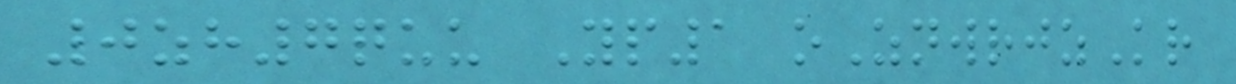0zh7quu Yp1 oZnwrjzKr
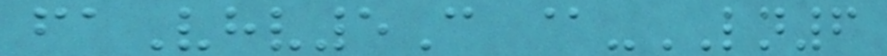faVhv5C @-LN6
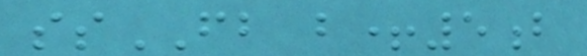ssFB b+5b
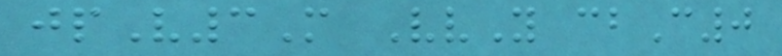jpV3M VvY cbC0
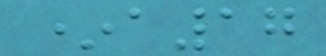*a17
